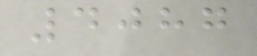4087
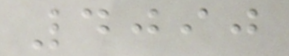4090
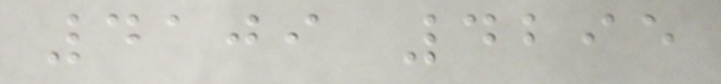4109 4295
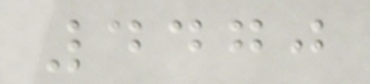4470
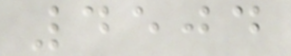4504
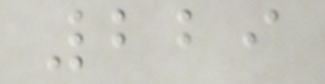229
